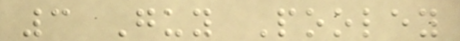3 Guy Pooley
